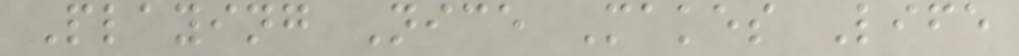Playing Nice Makes Life
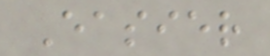Easier
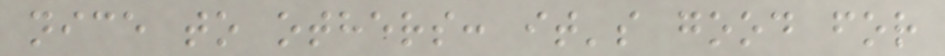nice to others: it's good for
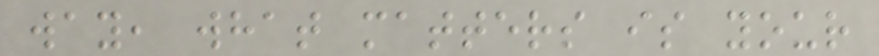way, what matters is your
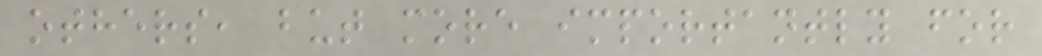others, but more importantly for
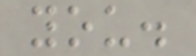you.
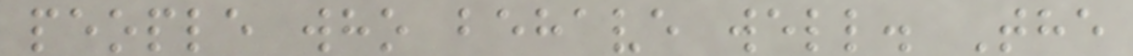people who behave well. The
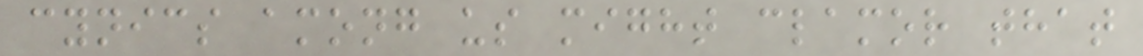cynics among us might clamor that
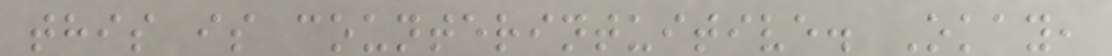this is counterintuitive. Okay,
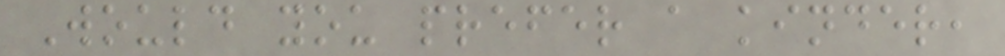Would you prefer a kinder,
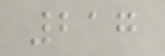217
